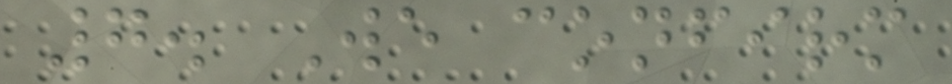7. We confirm
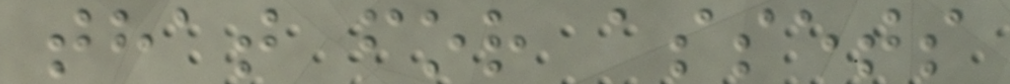that for assets
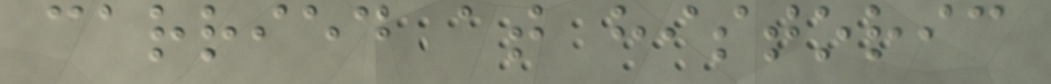carried at historic
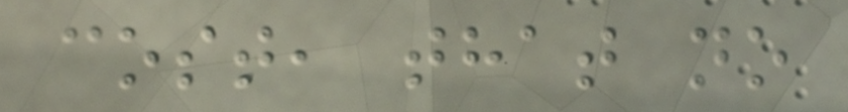cost, that no
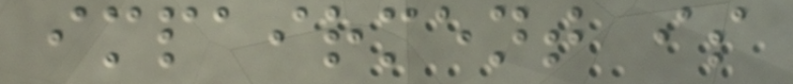impairment is
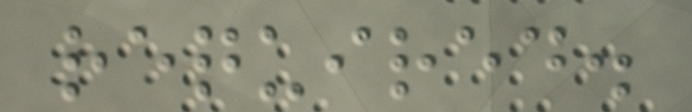required.
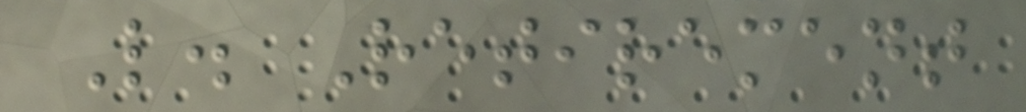L. Retirement
